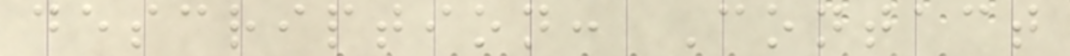description: Contact
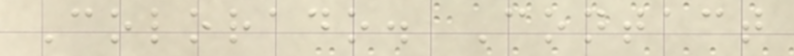Colorado. Contact
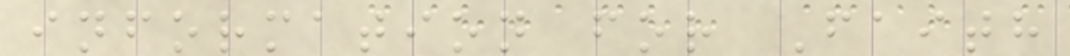information for Faith
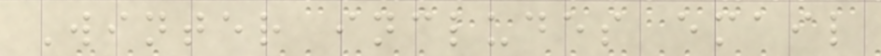Winter includes email
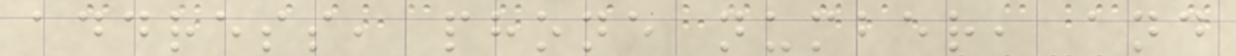address, phone number, and
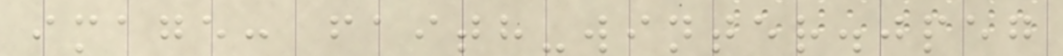image: faith-winter.jpeg
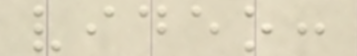video:
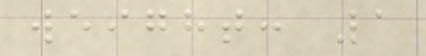weight: 1
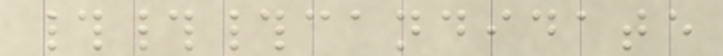###candidate
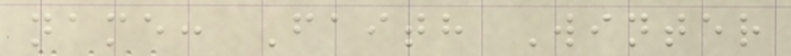name: Faith Winter
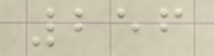256
